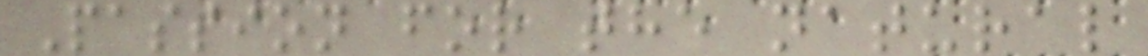Passion for the natural
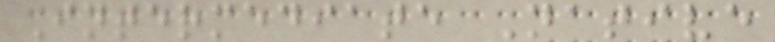Intermediate Native
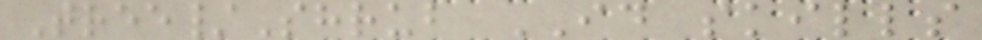Tree/Shrub ID skills
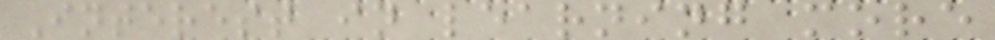Interest in learning more
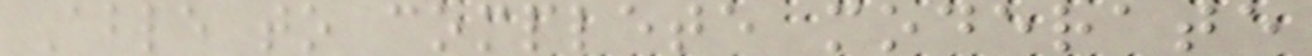Able to complete moderate
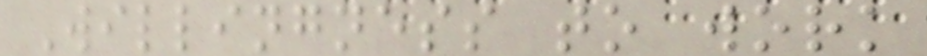Willingness to work
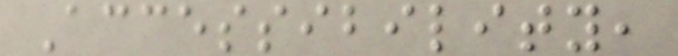Accessibility,
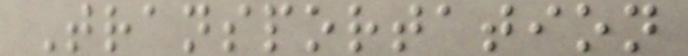Transportation
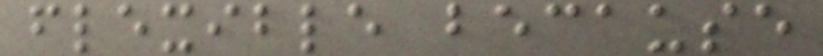flexible because
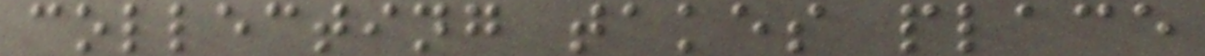collecting takes place
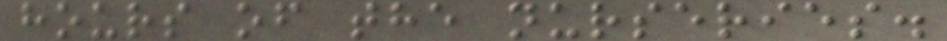hours of the nurseries.
